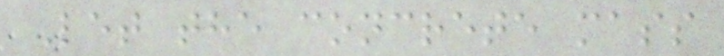Let the concrete mass
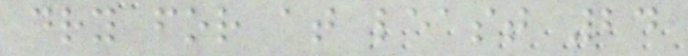dry for at least 24
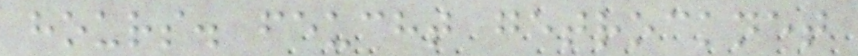hours. feucht getrocknet
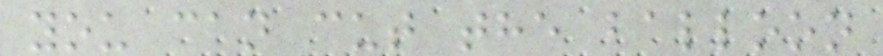you can cut the balloon
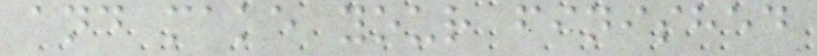and make your finished
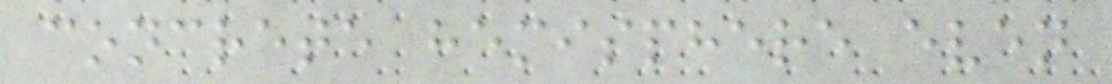concrete hemisphere even
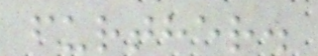further.
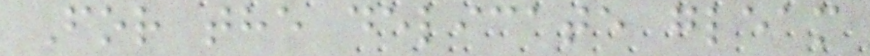For the delicate gleam
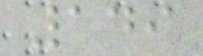149
